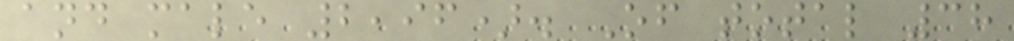and male 2,96). Of total 38
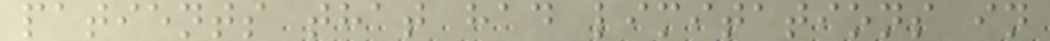patients that had limitations in
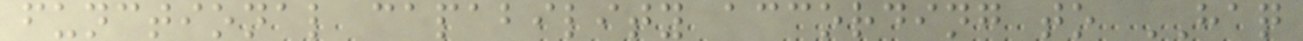functional capability according to HAQ
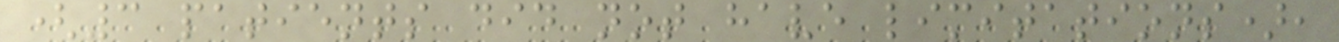(3 patients did not have limitations),
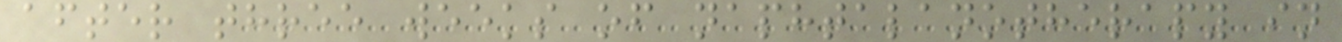after three weeks of naphtalanotherapy in
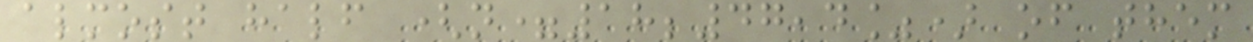almost half (n=18;47,4%) of them
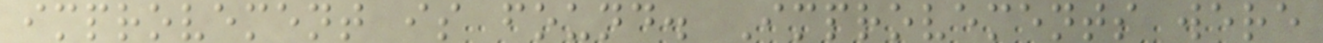improvement is found. Improvements were
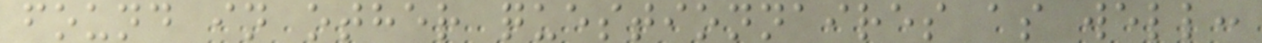found in other questionnaires as well:
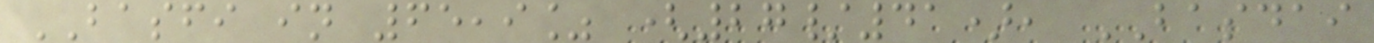BASFI in 65,9% (27/41), BASDAI
